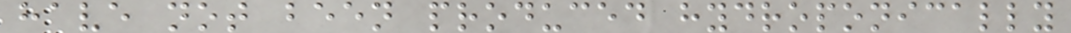have not been produced hydroponically
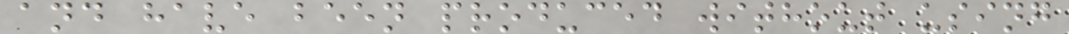and have been produced without using
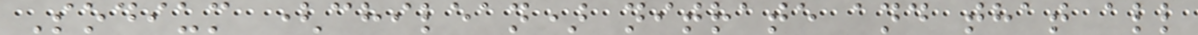Sodium (chilean) nitrate and that all
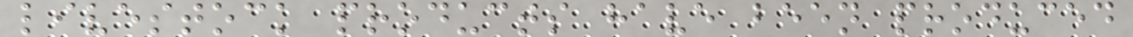livestock products have been produced
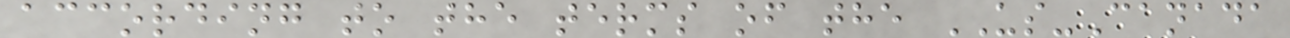according to the terms of the US-Canada
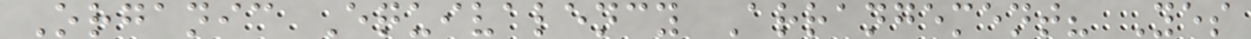Organic Equivalency Arrangement? Yes
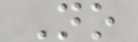No
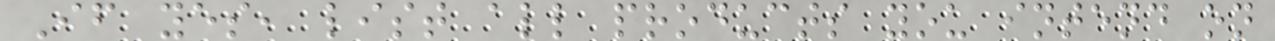If yes, list all products you intend on
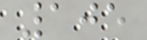105
